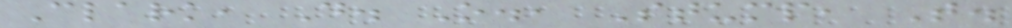Clark, D. O., Stump, T.
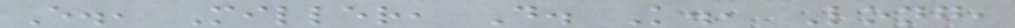E., Miller, D. K., Long,
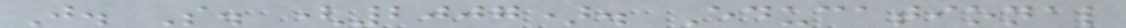J. S. (2007). Educational
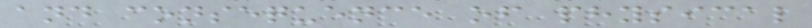and consequence of physical
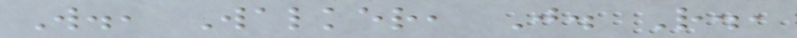W., Walker, J. R.,
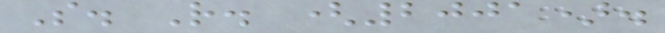S. R. (2001).
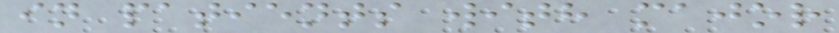in patients with major
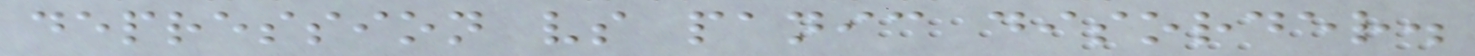depression vs panic disorder.
